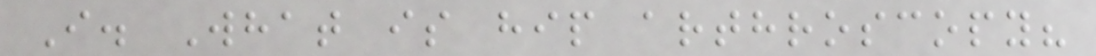I. What is hip arthroscopy?
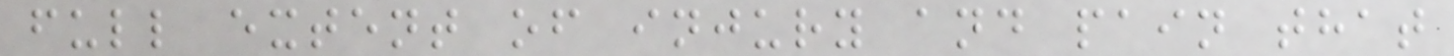full extent of injury and pain that
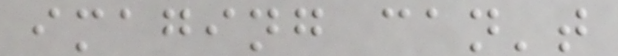imaging can't
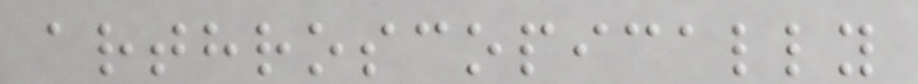arthroscopically
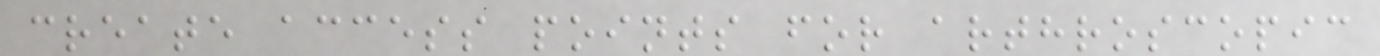create access points for arthroscopic
